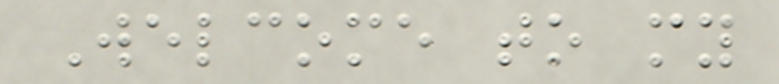Welcome to my
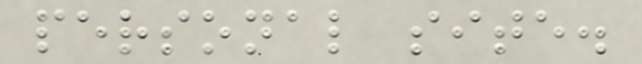personal site.
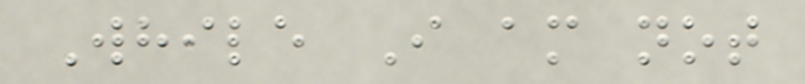While I am not
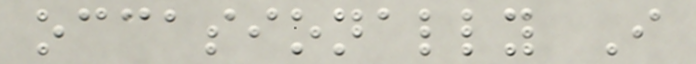occasionally I
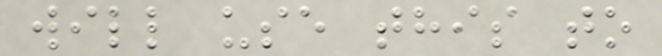will use this to
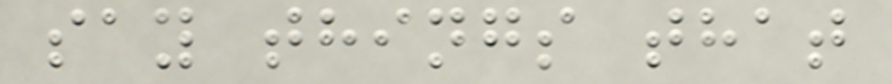say things that
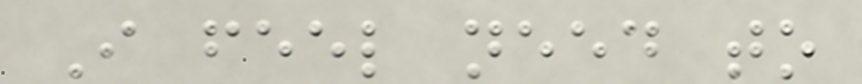I feel need to
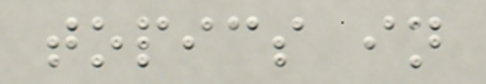topics in
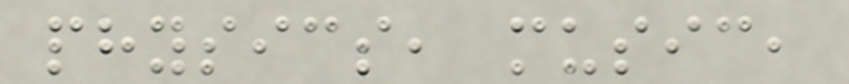physics, music,
